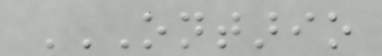ONTARIO
